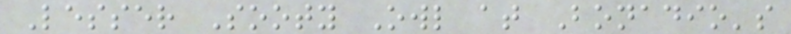Lesser Sooty Owl at Bonadio's
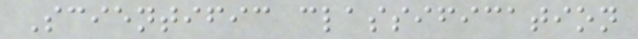Scientific classification
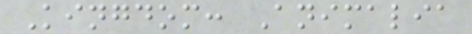Kingdom: Animalia
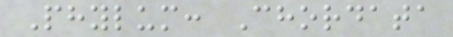Phylum: Chordata
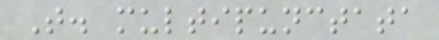T. multipunctata
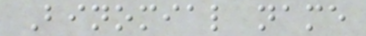Binomial name
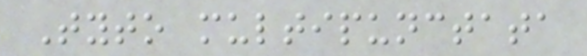Tyto multipunctata
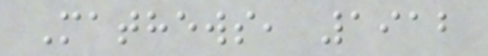Mathews, 1912
